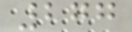277
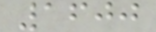1600
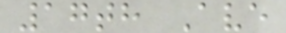17th Ave
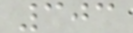303
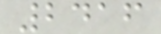2416
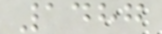1487
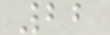22
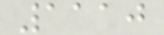1110
